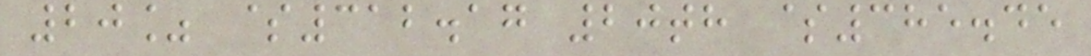20% $312.17 20th $385.45
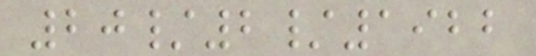20/2/1922
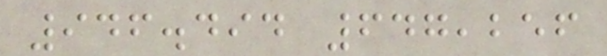946.494 647,256
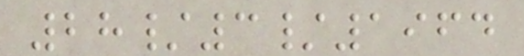28/3/1964
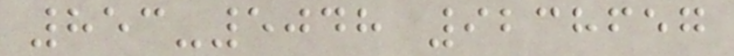853-5048 9238657
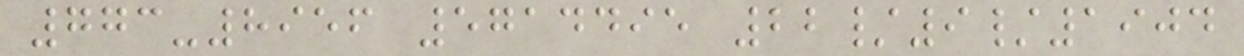773-8956 5714495 22/9/1904
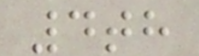4th
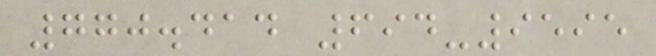770.414 694-9595
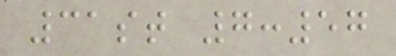31st 7:57
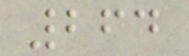264
